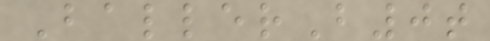BallerB0t
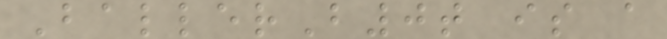BallerB0t is a
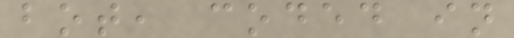bot, coded in
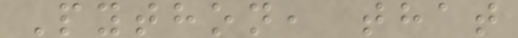Python, that
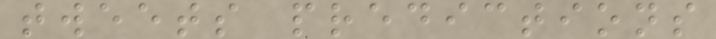tweets predictions
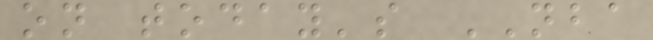on today's NBA
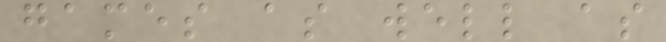games as well as
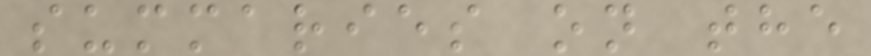summaries on the
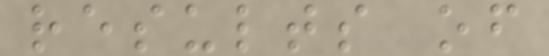results of
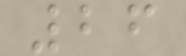26
